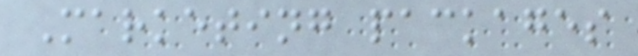Marketing packages
